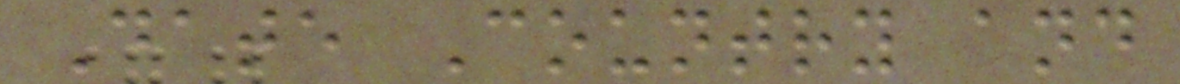Date Country and
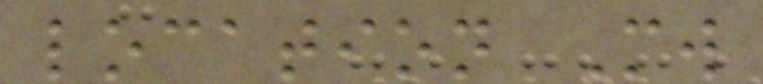location Mw
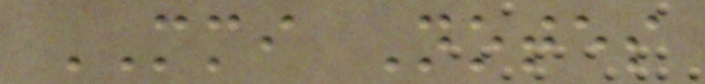MMI Notes
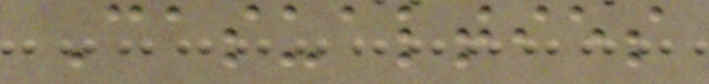Casualties
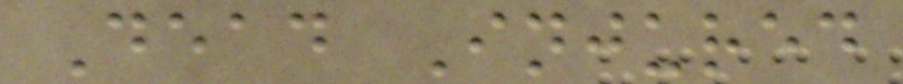Dead Injured
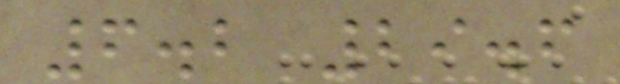6.2 29.6
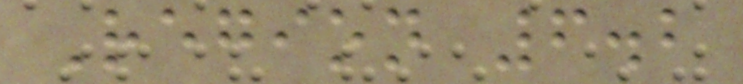Region 6.2
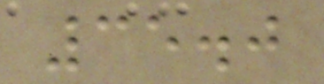35.0
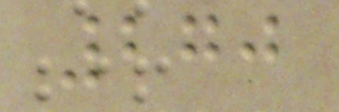270
